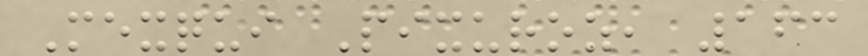Mexqui Pixuroz, 163
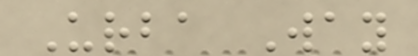Urba Way
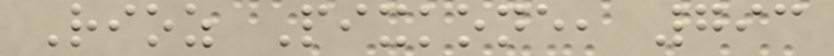Rioz Pixkone, 793
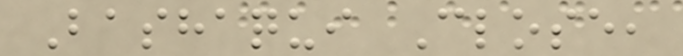Bashaqui Close,
